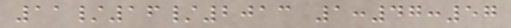11/16/2013 1:47:57
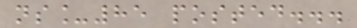ns_85 posted...
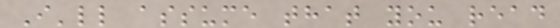I'll assume that you read
